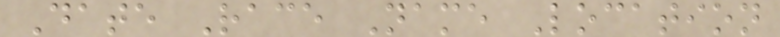Date Race Name Location
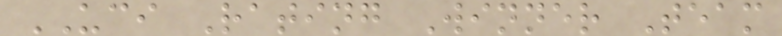UCI Rating Winner Team
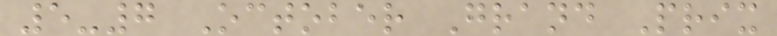5-7 October Grand Prix
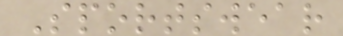Sportswear
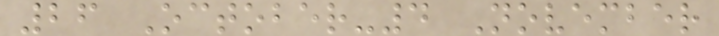26 October-4 November
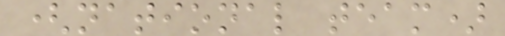(national team)
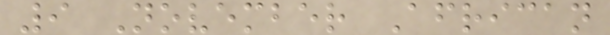9 November African
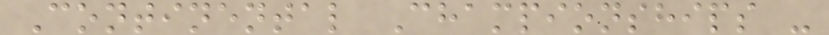Continental Championships -
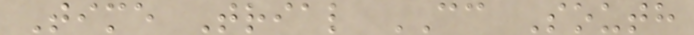Time Trial CC South
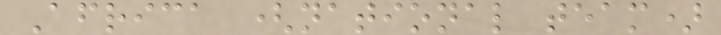Africa (national team)
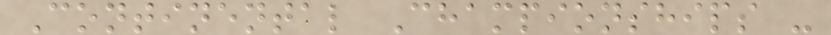Continental Championships -
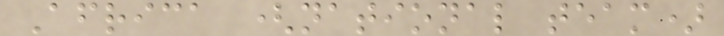Africa (national team)
